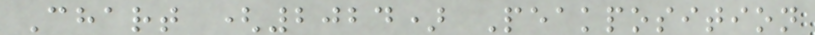Chart (2024) Peakposition
